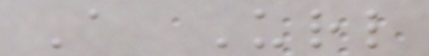A Url
